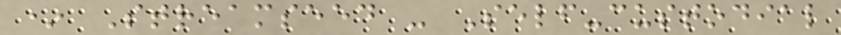* Streamseed - Self-custodial
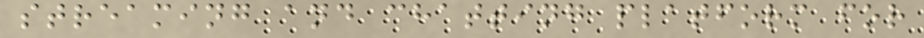streaming and chatting platform for
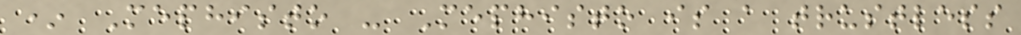* Mephisto - Mephisto is a trustless
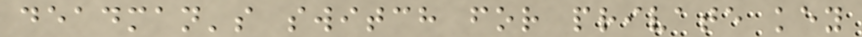deadman's switch for private key
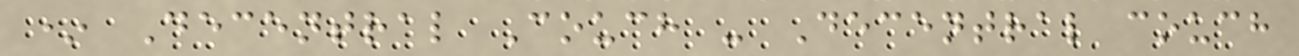* Decentral Couch - Decentral couch
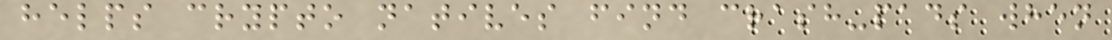helps crypto natives find crash-pads when
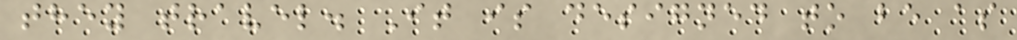they travel. It is designed to be as
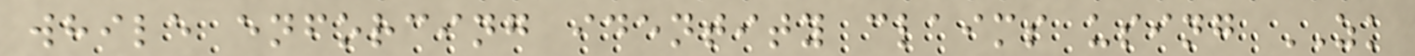while enforcing identity claims using ZK
